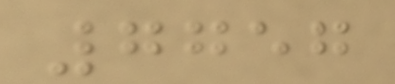7757
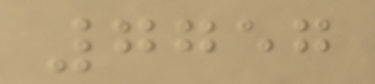7757
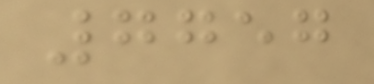7757
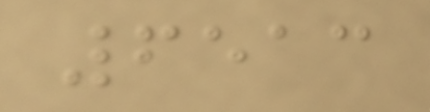6513
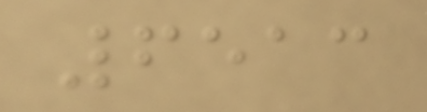6513
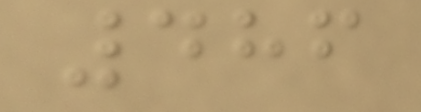486
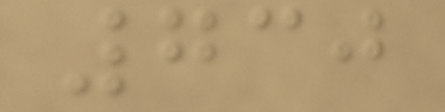730
